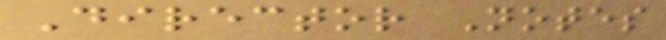Director Notes
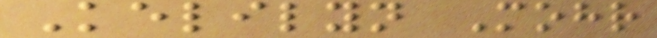Kelilyn Mohr
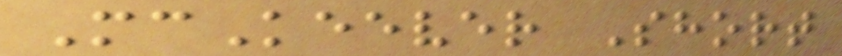McKeever Short
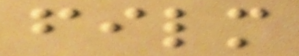film
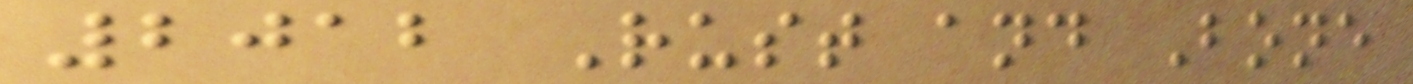2012 Rust and Bone
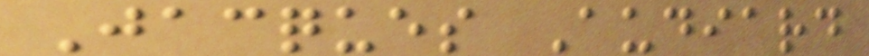Jacques Audiard
